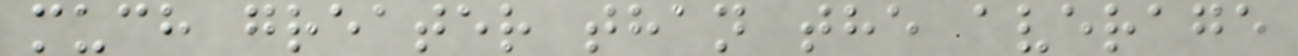much greater than the average
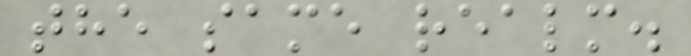the same realm.
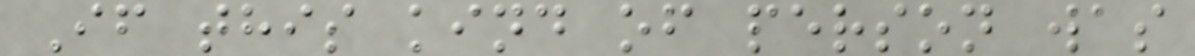If this kind of person was
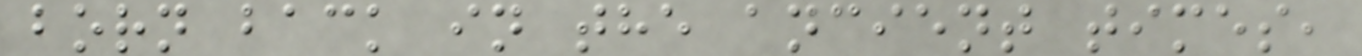born back in the ancient times,
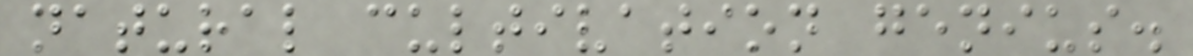natural cultivation genius.
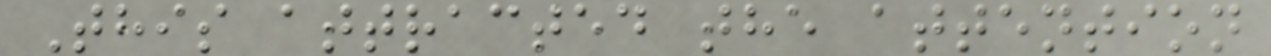This attracted the attention
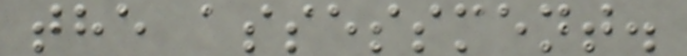the assessment.
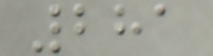281
